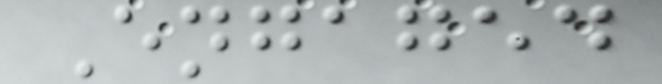Engaged
